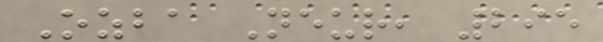Ozba Neur, 295
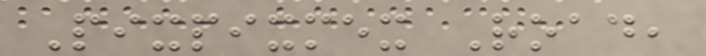Pixpixmex Road,
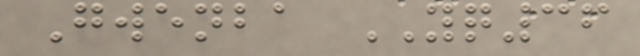Gwenba YQ36
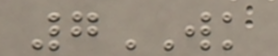7WK
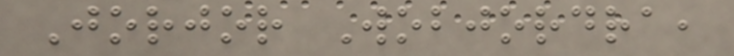Jorjor Wobjordra,
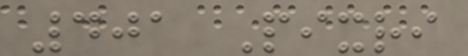401 Pixri
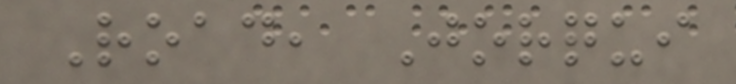Road, Jorqui
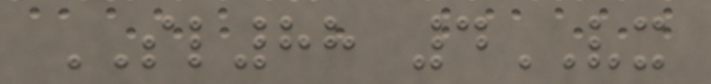SL88 4VX
